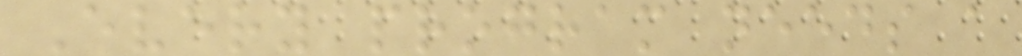Every program needs a
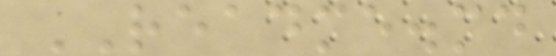README.md
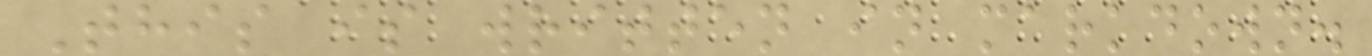This is written in markdown.
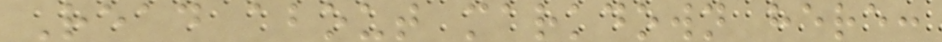Read about markdown here:
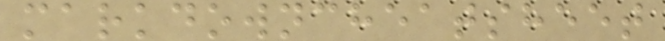markdowncheatsheet
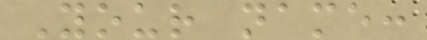Your name:
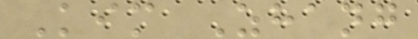Kim Zhang
